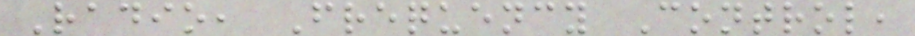Radio, Frequency Control,
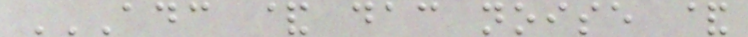ADC & DAC NOISE &
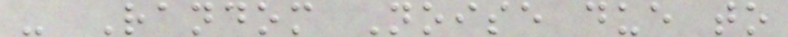- Random Noise due to
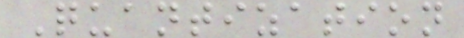Quantization
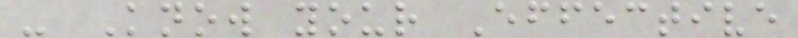- Know your Effective
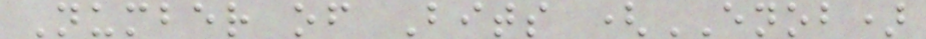Number of Bits (ENOB)
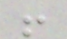!
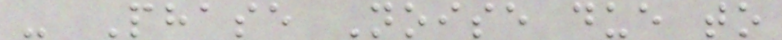- Phase Noise due to
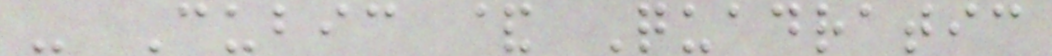- Cubic & Quadratic
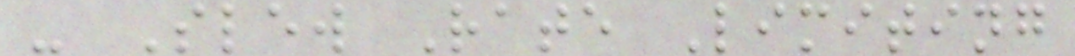- Slew Rate Limiting
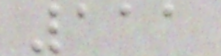111
